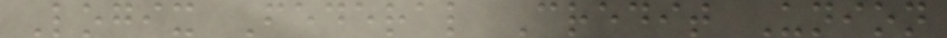Logix Federal Credit Union
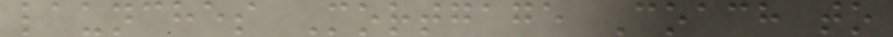launches Mortgage Coach to
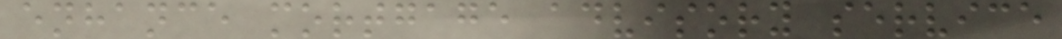enhance mortgage advisory service
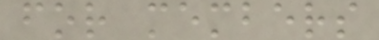for members
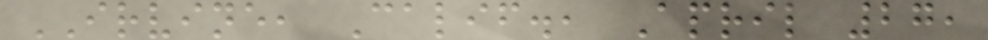IRVINE, Calif., April 27,
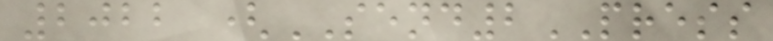2022 (SEND2PRESS
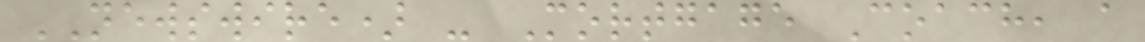NEWSWIRE) - Mortgage Coach, a
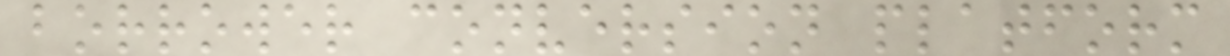borrower conversion platform
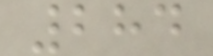284
